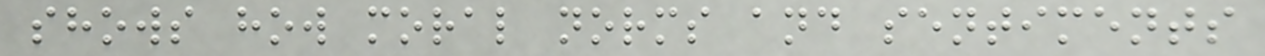shows how moral norms and sentiments
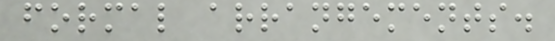formal arrangements.
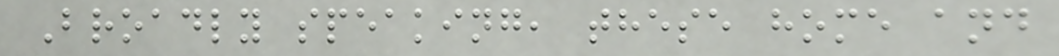Broadly speaking, these home and
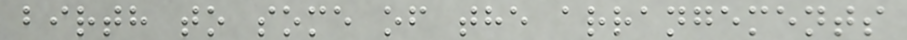birth to some of the arrangements
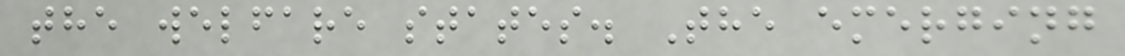the welfare states. The emerging
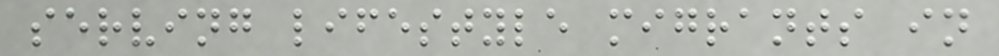serving lifestyle migrants in
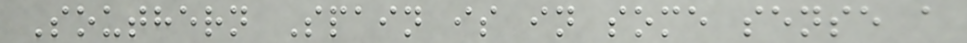Southern Spain is in some sense a
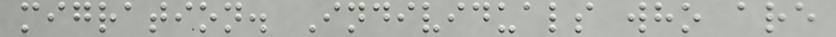migration. Individuals who are
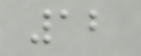12
